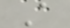A
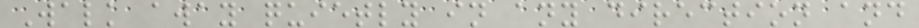Walk away quietly in any direction and
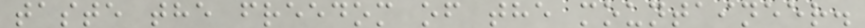taste the freedom of the mountaineer.
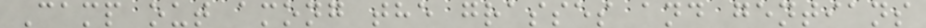Camp out among the grasses and gentians
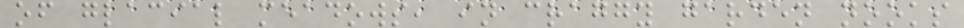of glacial meadows, in craggy garden nooks
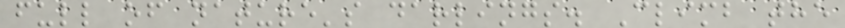full of nature's darlings. Climb the
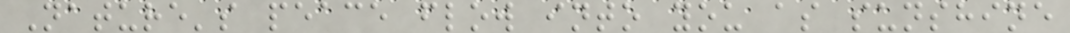Nature's peace flow into you as sunshine
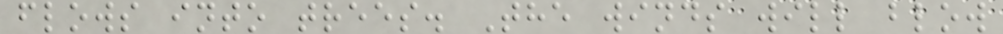flows into trees. The winds will blow
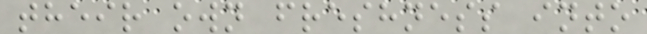their own freshness into
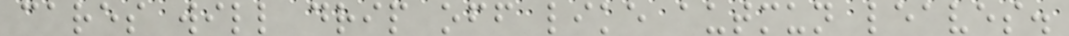cares will drip off like autmun leaves.
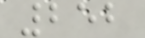252
